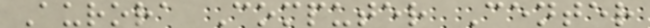Aurora Computer Center
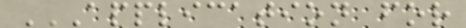APPLICATION FOR
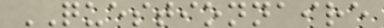QUESTIONNAIRE
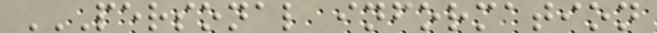PERSONAL INFORMATION
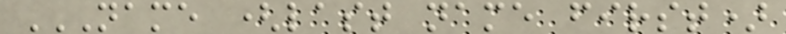NAME (LAST NAME FIRST)
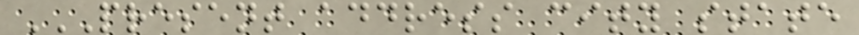PRESENT ADDRESS CITY STATE
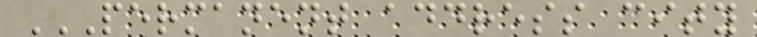PERMANENT ADDRESS CITY
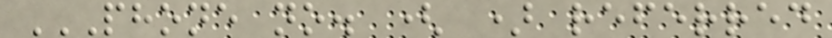PHONE NO. ( ) REFERRED
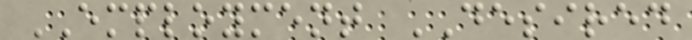EMPLOYMENT DESIRED
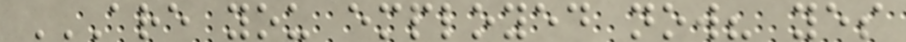ARE YOU EMPLOYED NOW? YES
